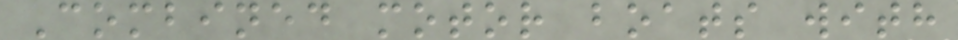Combined motor boats with
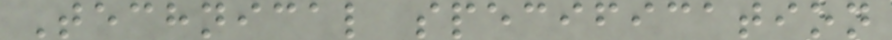Technical specification
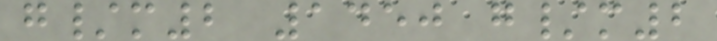g/m2 1450 g/m2
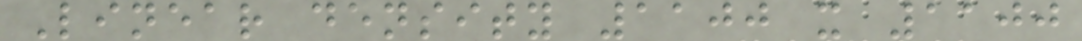Linear density 1100 x 1100
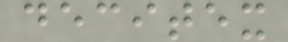decitex
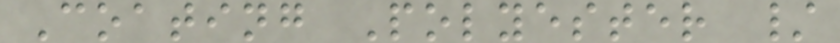Coating Polyester /
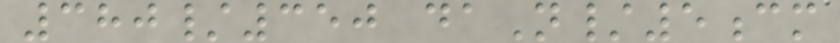380/350 daN/5cm
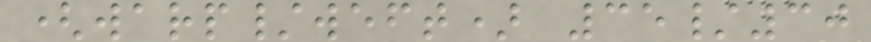(warp/weft) 35/30
